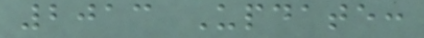2013 Update:
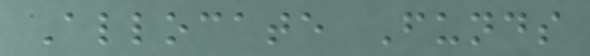Allocate Funds
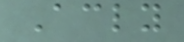Accordingly
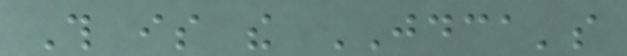This is the JDCA's
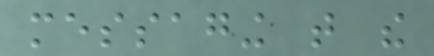messaging that the
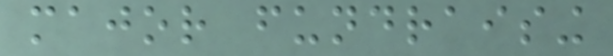major fundraising
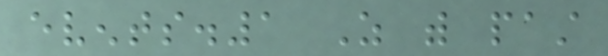events.1 As with past
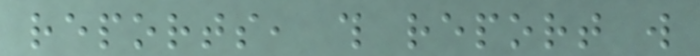reports, this report will
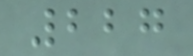227
